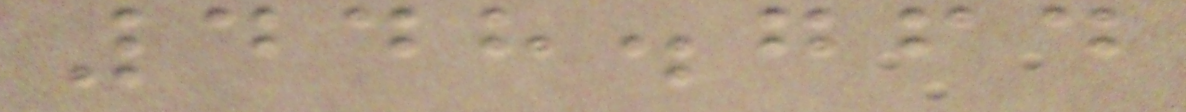448.764
